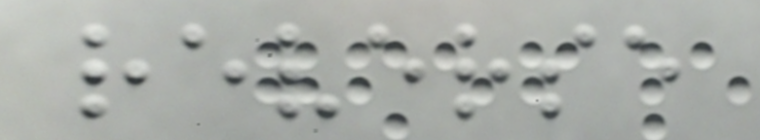reverse
